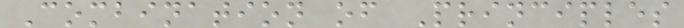Combination of Principles
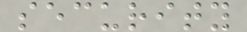security
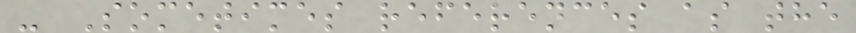- Sometimes references as the
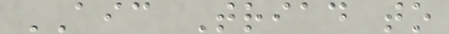AIC Triad to
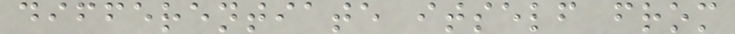differentiate itself from
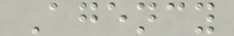Agency
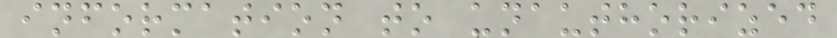information to unauthorized
